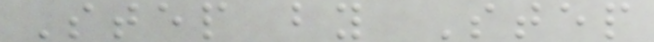Step by Step
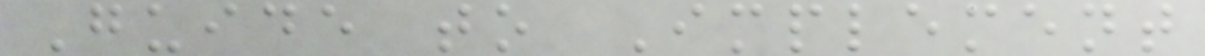Guide to Implement
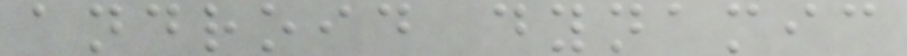android dynamic
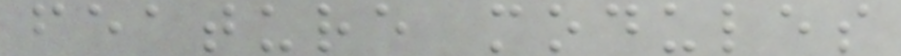feature modules
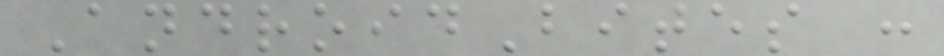AndroidBites :
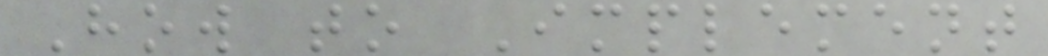How to Implement
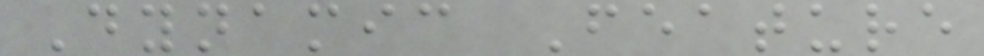Dynamic Feature
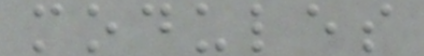modules
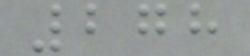278
